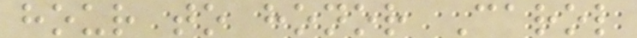hour to honor Carol
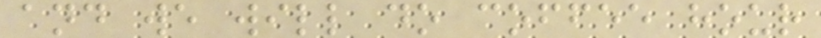and we will do coffee hour
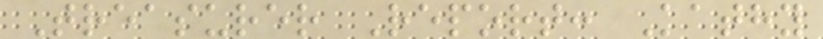Treasurer Report: Kathy
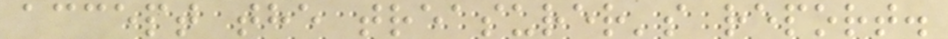accept the treasurer's report.
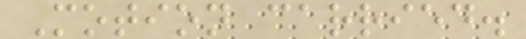Motion carried.
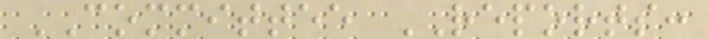COMMITTEE REPORTS:
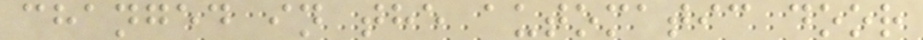changed in the automatic door
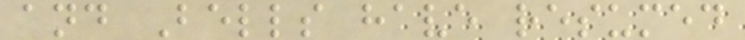and Bells have resumed
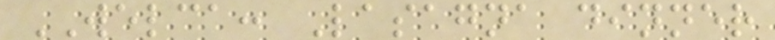WELCA: Lasagna dinner
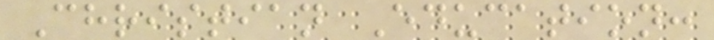Christian Education:
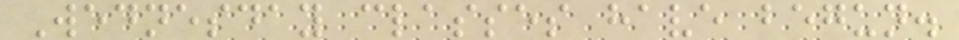Wednesday classes have begun.
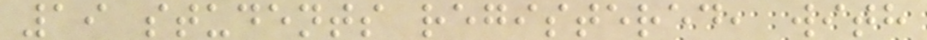19 students registered, with
